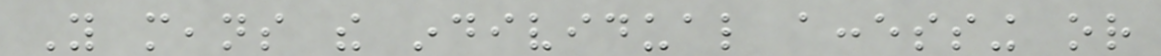You means the individual accessing or
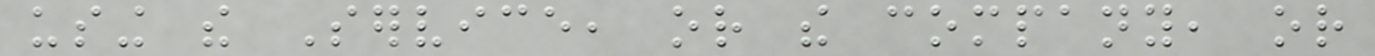using the Service, or the company, or
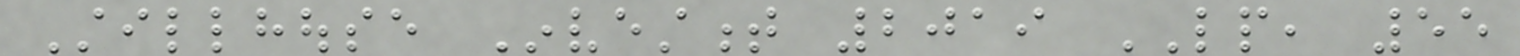Stillhouse Investment 2019 LP, 55
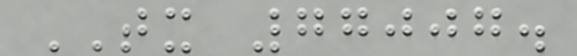TX 77007.
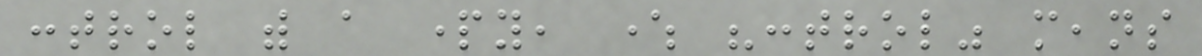control with a party, where "control" means
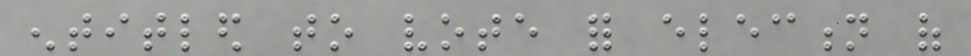entitled to vote for election of
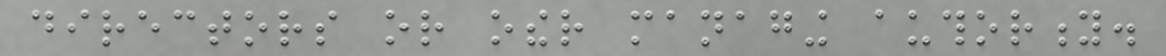directors or other managing authority.
